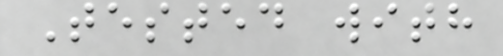Tested with
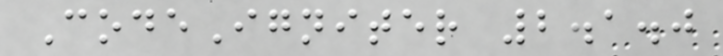CodeIgniter 2.1.0
